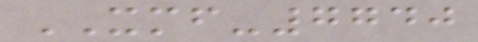XMF-7740
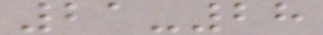21-28
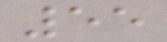55
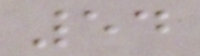54
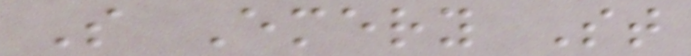S Emery St
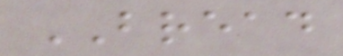BREAD
